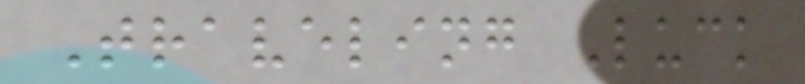Traveling Luck
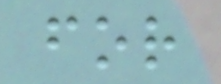for
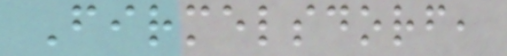Firmelsdorf,
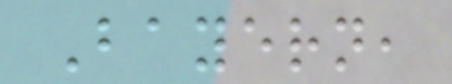Bayern,
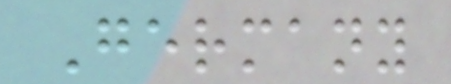Germany
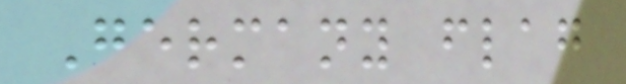Germany flag
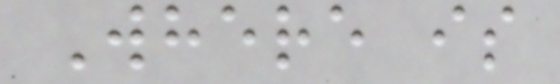Where is
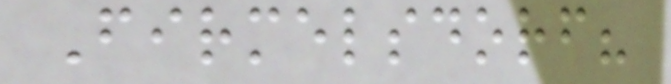Firmelsdorf?
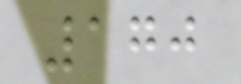170
